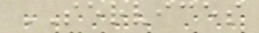SERVICES
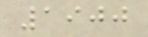1900
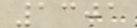1301
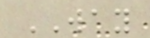WAY
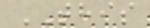THIS
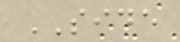SIDE
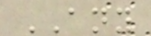ANY
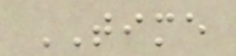TIME
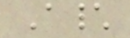A\
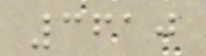3610
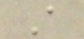A
